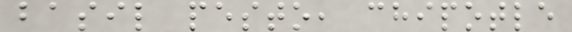basil pesto, chipotle
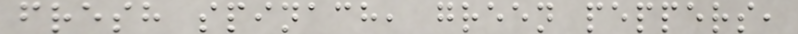fresh spinach, green peppers,
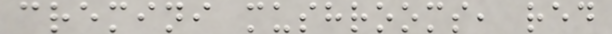cremini mushrooms, red
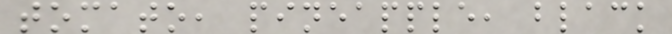tomato, pineapple, black
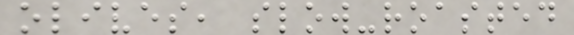olives, slow-roasted
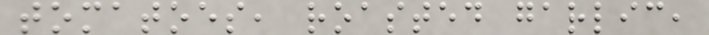tomatoes, roasted garlic,
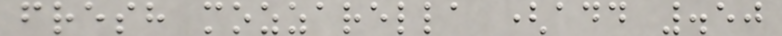fresh mozzarella (add .50
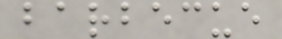barbecue
